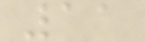11
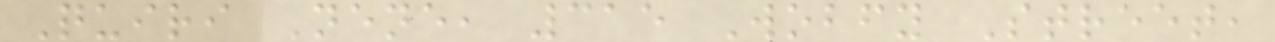Quiri Nene, 315 Wobfy Street,
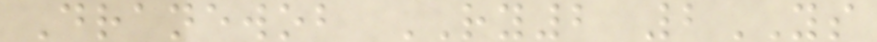Dranewob RY2 2YS
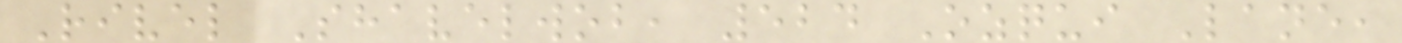Rivel Shavelwob, 524 Ozqui Lane,
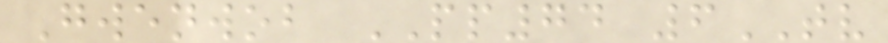Gwenwob PP74 6TV
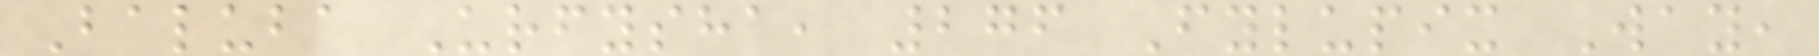Baluba Urfysha, 276 Fylupix Way,
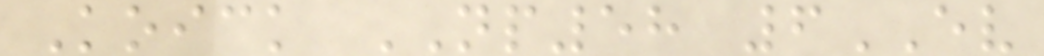Koick NP58 6EV
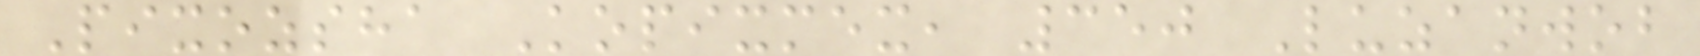Pixozsha Kopixmex, 350 Luzanwob
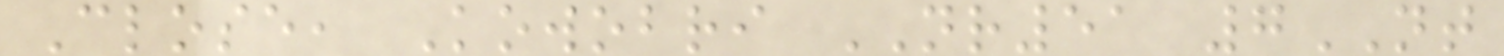Close, Kowobri NR51 7NT
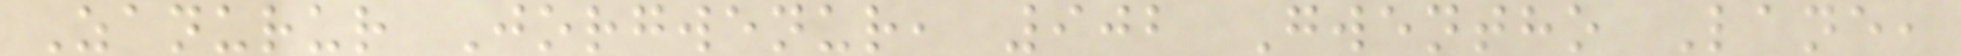Zanurur Jorgwenur, 902 Gwentho Lane,
